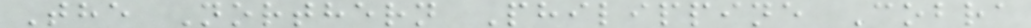The Northern Philippine Cobra
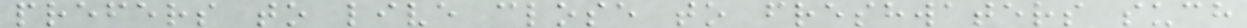prefers to live close to freshwaters such
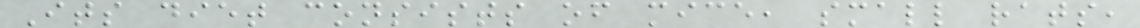Its diet consists of mice, small rats,
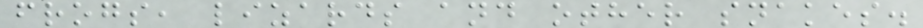frogs, lizards and other snakes.
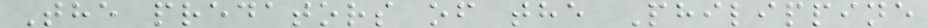The predators of the Philippine
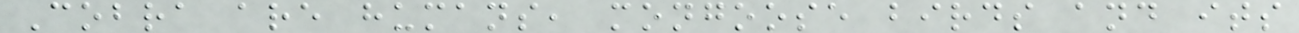Cobra are humans, mongoose birds and its
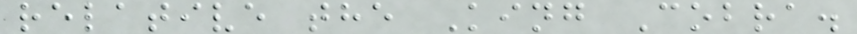relative the King Cobra.
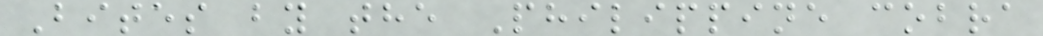Bites by the Philippine cobra
